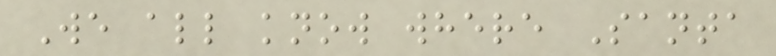We all know where Santa
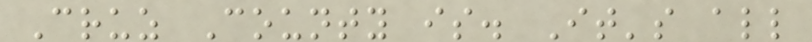Cruz County is. It's all
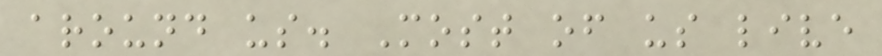around us. Most of us live
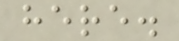here.
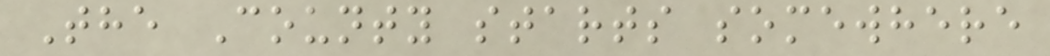The County starts somewhere
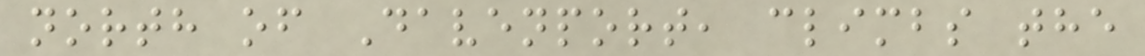north of Davenport, climbs the
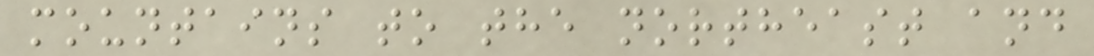mountains to the northeast and
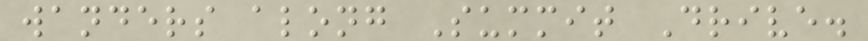wanders along Summit Drive.
